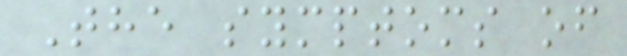The symptoms of
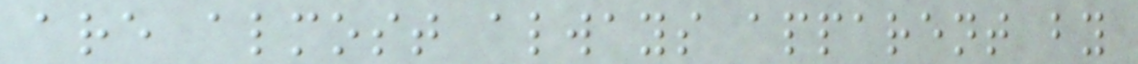are almost always apparent by
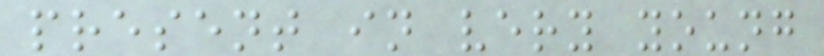present in very young
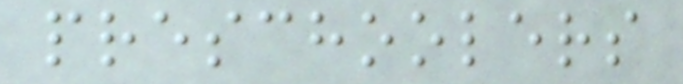preschoolers
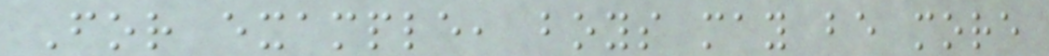For example, boys may be more
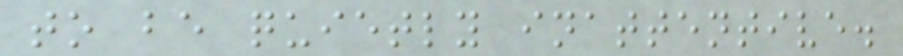to be quietly inattentive.
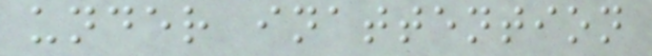under inattention
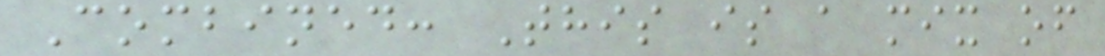Combined: This is a mix of
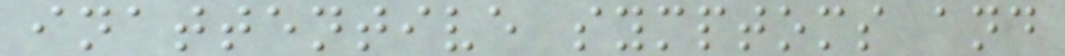inattentive symptoms and
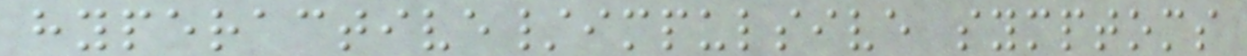hyperactive/impulsive symptoms
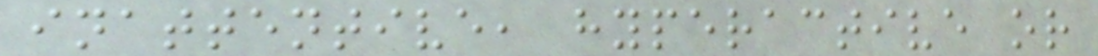inattentive, hyperactive or
